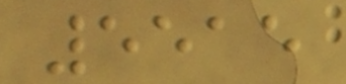5515
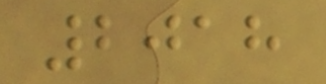2018
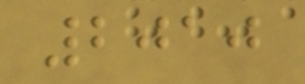2010
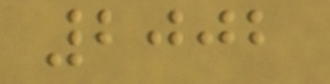2002
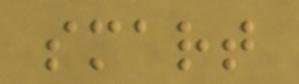smart
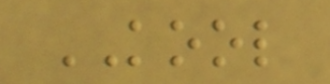KOOL
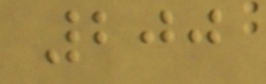200
